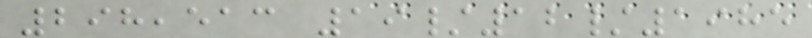298,513 19/12/1985
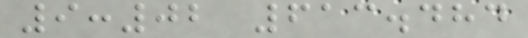9:02 613.484
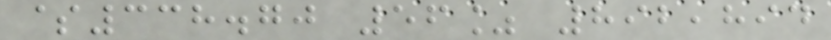$338.70 56% 892,894
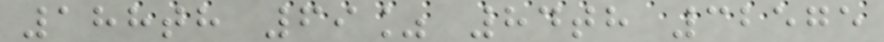188th 69% 84th 32575
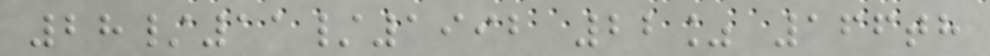28/11/1992 22% 166th
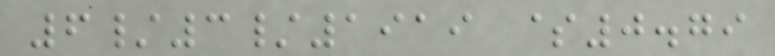6/3/1919 $0.79
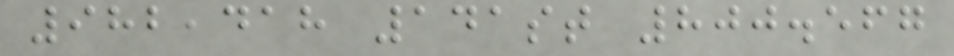982,418 141st 800.567
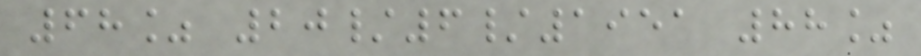68% 20/6/1951 88%
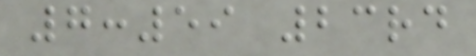7:59 23rd
